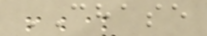CHASE
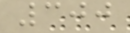300
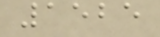1525
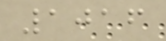1016
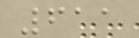611
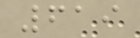619
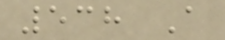538 A
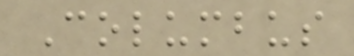Columbus
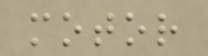motor
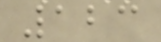123
